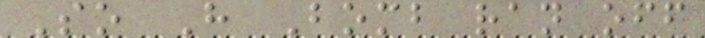So H Bomb ran off
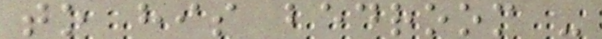to his bedroom -
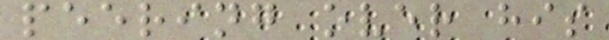peering over his
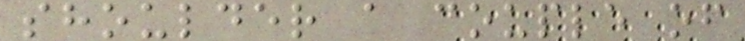shoulder a couple of
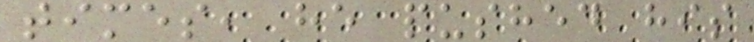times, he pushed his
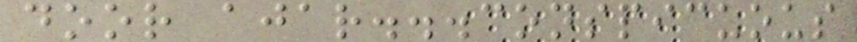door ajar...conspicuous
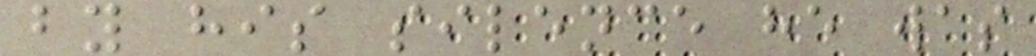by his silence he was
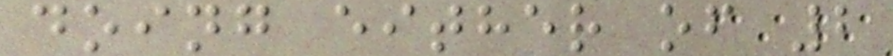doing either of 2
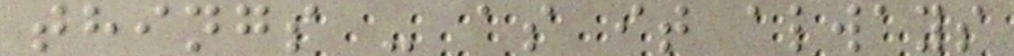things - as it always
